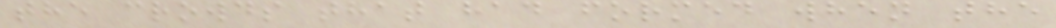the crowds that had formed when the
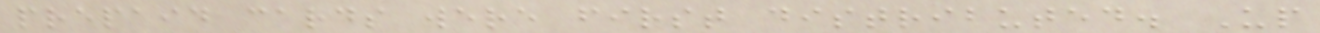prepaid cards were first distributed. Up
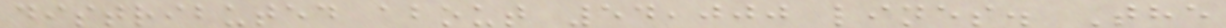distributed about 54,000 lines. The
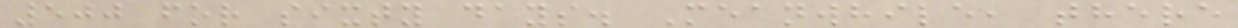500 for sixty days. Meanwhile, there
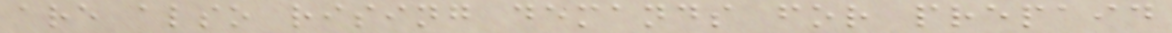are also rising demands for prepaid
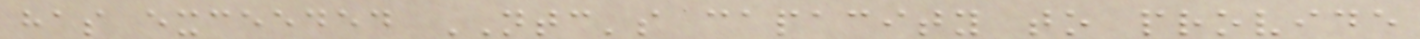has exceeded NTC's capacity to provide
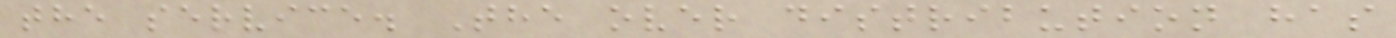the service. The over distribution has
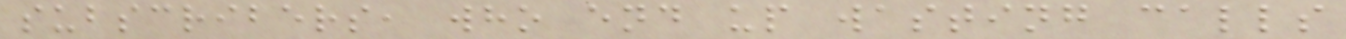subscribers, who end up wasting calls
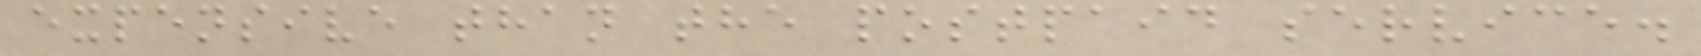expensive than the postpaid service.
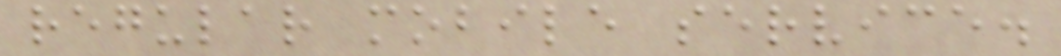regular mobile service.
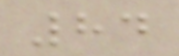84
